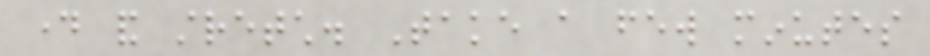day and stretch. Take a few minutes
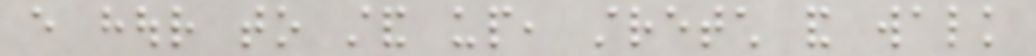every hour to stand up, stretch and walk
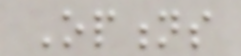Options
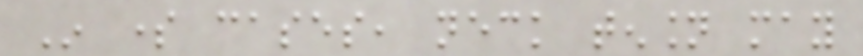In some cases, neck tension may
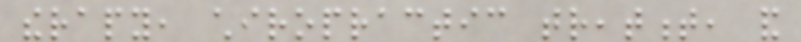therapy, chiropractic treatment, and
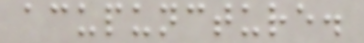acupuncture.
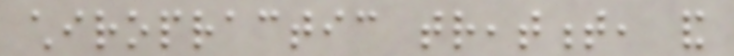chiropractic treatment, and
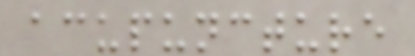acupuncture
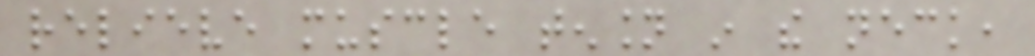relieve muscle tension in the neck,
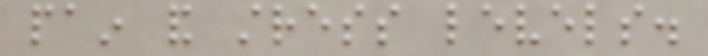pain and stress levels.
